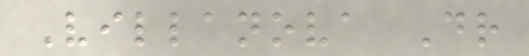Villanova Dr
